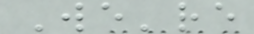We're
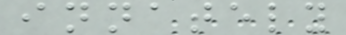innately
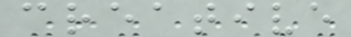creative
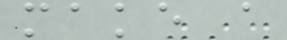make a
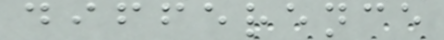difference
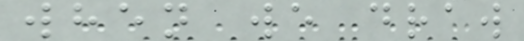when we draw
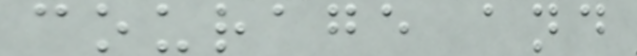courage and
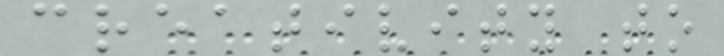creativity to
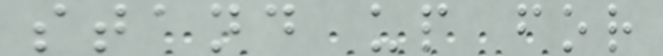stand up for
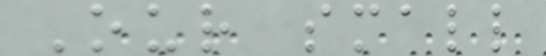Our small
